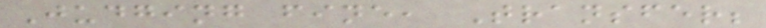Judging fine, Transfer;
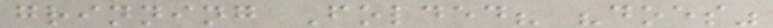grinning Folded? "does"
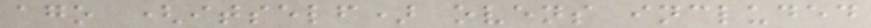ago (itself) ovens included
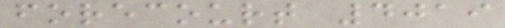forecourt 4019
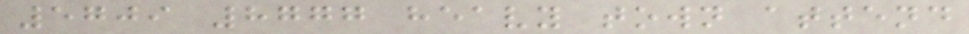5709 8777 heavy town attend
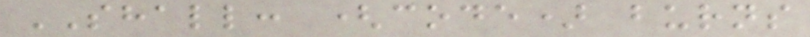SHALL: (code) burns
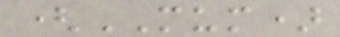(MUM)
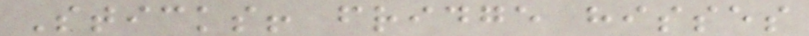Sticks! fridge hisses
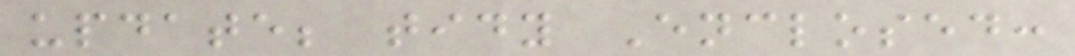update; tidy Enclosed:
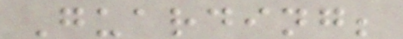Guarding;
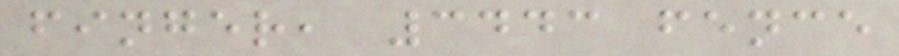finger, 3443 fence
